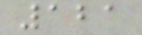121
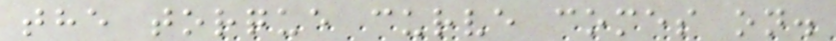the torque curve comes on.
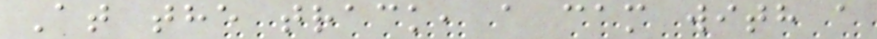At the track, a cam with a
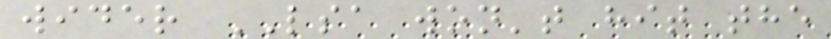wider LSA won't hit the
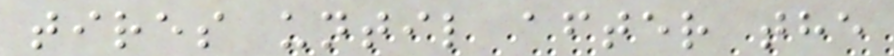tires until after the
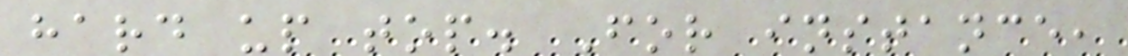hard up top. For instance,
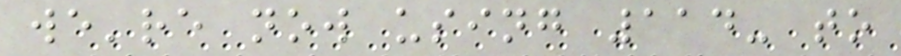we're now using 114- to
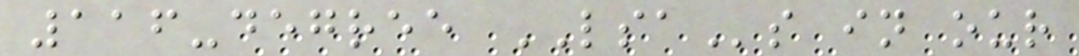116-degree LSAs in our
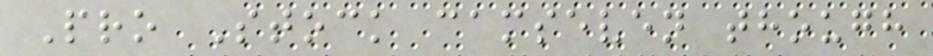Pro Stock camseven though
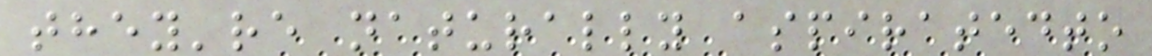they're naturally aspiratedto
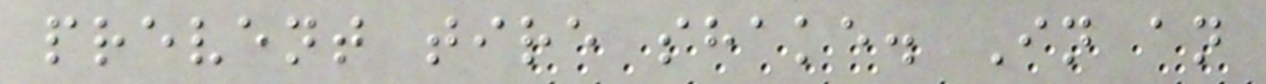prevent tire shake. In an
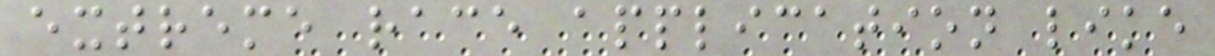extreme race application like
